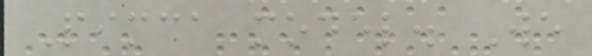Pimca model. We
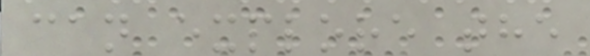can explore the
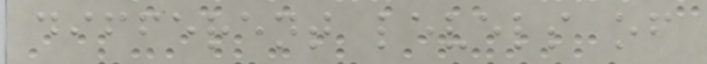different levels of
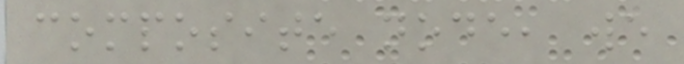composite node, we
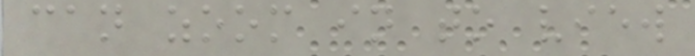can zoom in to view
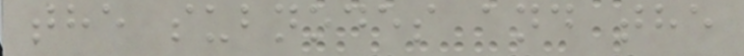the subnodes and the
